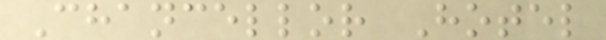Chancellor Hotel
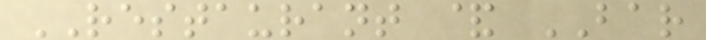RESTAURANT & BAR
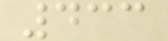433
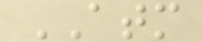ATM
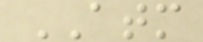ATM
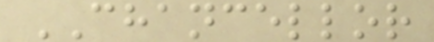CHANCELLOR
